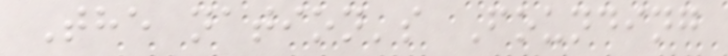The nation's Founding
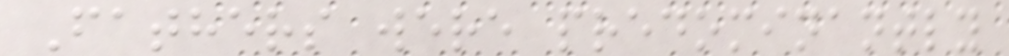Fathers were predominantly
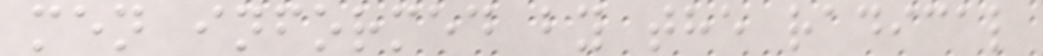men informed by the radical
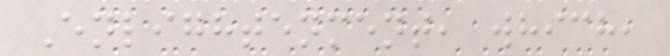Enlightenment, which,
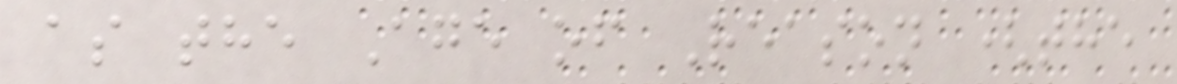as the Age of Reason (the
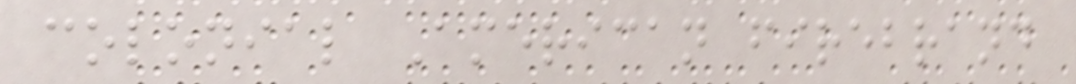colonial American firebrand
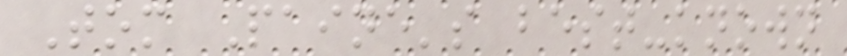Tom Paine's best-known
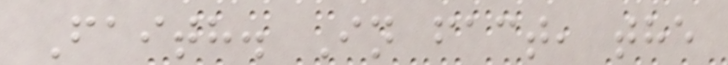Faith. In fact, the
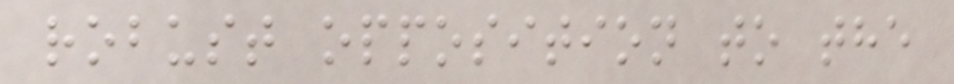robust opposition to the
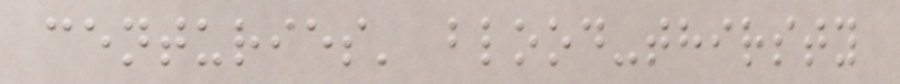centuries' blood-thirsty
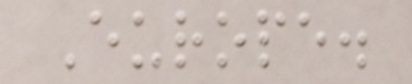Europe.
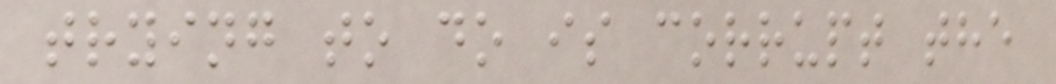trying to do is corrupt the
